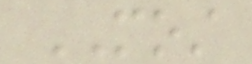MOST
